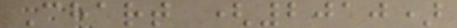Chart (2010)
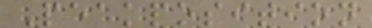Peakposition
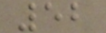52
